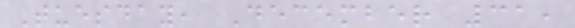Tuesday, December 31,
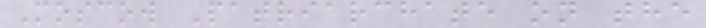Moscow Patriarchate on the
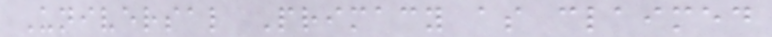Universal Primacy as claimed
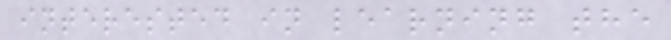interested in learning the
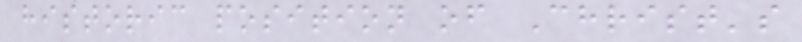historic position of Christ's
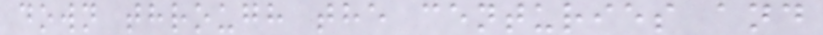down through the centuries and
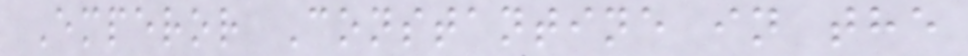Emperor Constantine in the
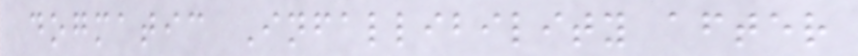dogmatic Infallibility after
